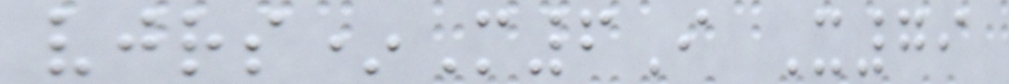vjrs*M6I X79
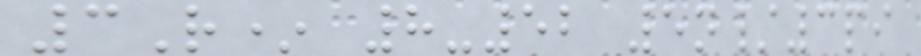3R* 8-52 5n/3pi
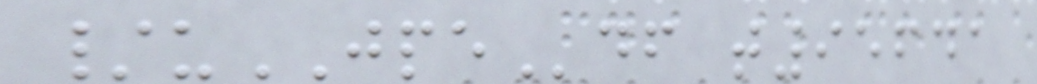/uJPEdf t95641
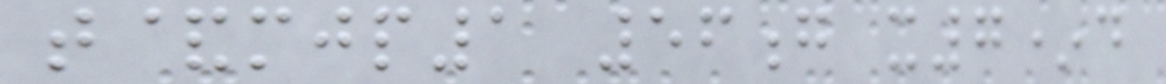t&mjp1 56g x7*d
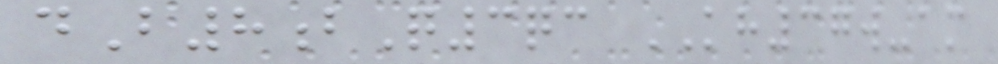dB8bQ3qc KH37w-am
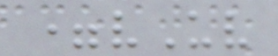=vUv
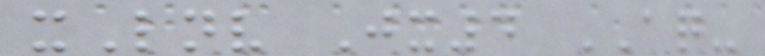xLnv Jx4 AQ-
